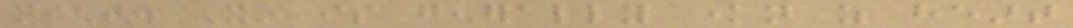night. Xin is generally known as heart
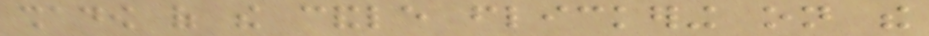shadow of the candle flickering on the
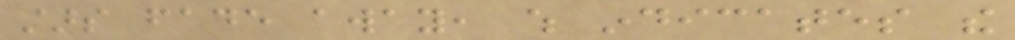stars fade away, which indicates the
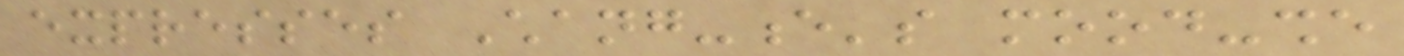expresses Chang-e's mood-she
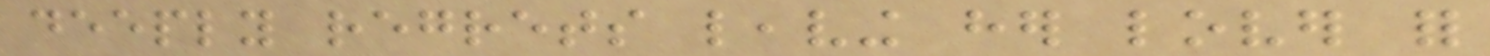deeply regrets leaving her lover for
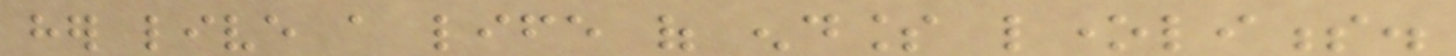her live a life of endless loneliness.
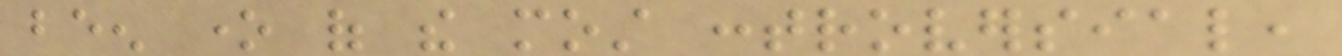been one of the most controversial,
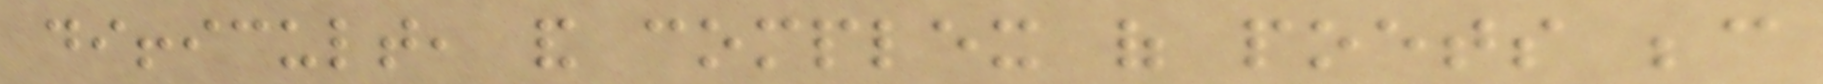difficult, and complex of poets because
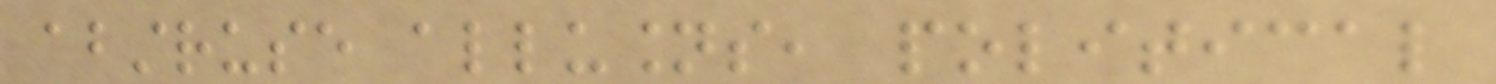abstruse allusions, political
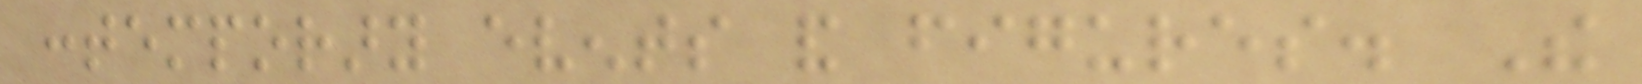contemporary events and figures. The
